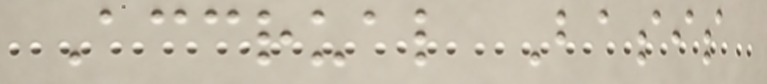Accrual Basis
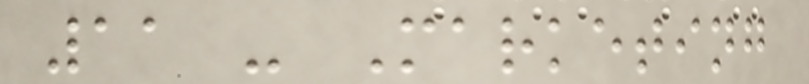11 - Marketing
